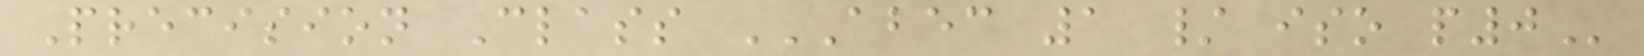Precision Class ABEC 1 / ISO P0
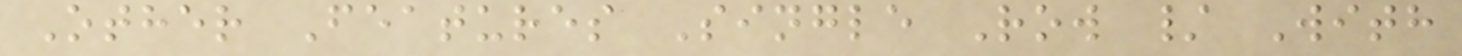Other Features Single Row / With
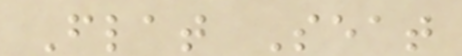Flat Seat
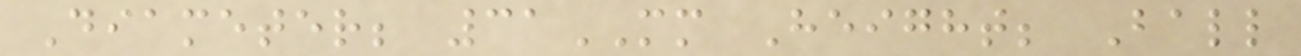Diameter; 31MM Height; Ball
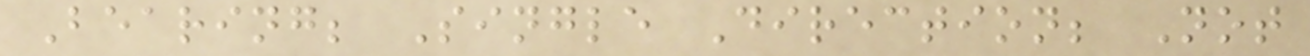Bearing; Single Direction; Not
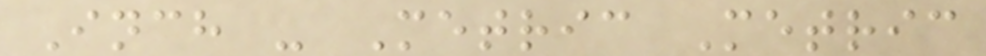Inch - Metric Metric
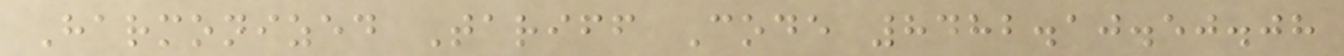Harmonized Tariff Code 8482.10.50.08
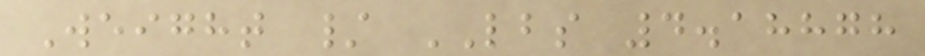Weight / LBS 4.18878
